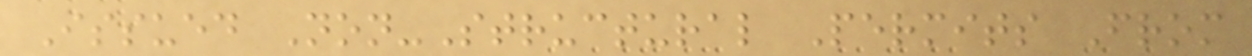Issued Non-Structural Permits From
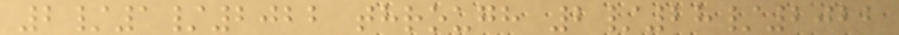2/1/2022 through 2/28/2022
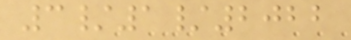3/1/2022
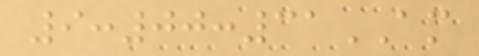9:00:31AM
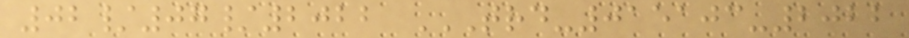02/07/2022 TRD-015103-2022
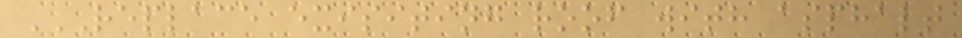REPLACE EXISITING ROOF WITH ASPHALT
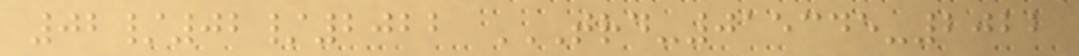02/02/2022 TRD-015345-2022
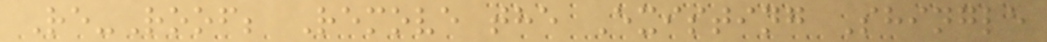Re-Roof; Remove the Existing Shingle
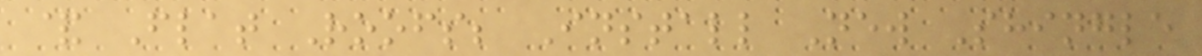& Flat Roofs; Install New Shingle
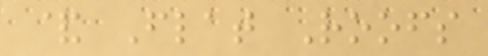& Flat Roofs
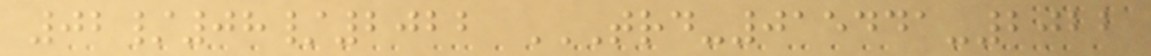02/08/2022 TRD-015441-2022
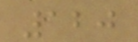120
